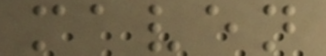maven
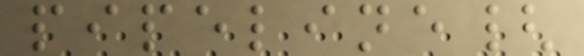pipeline{
